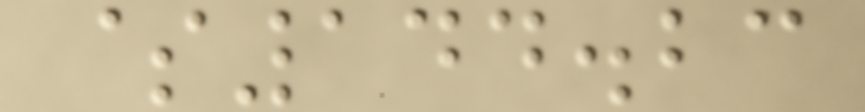$144.23
